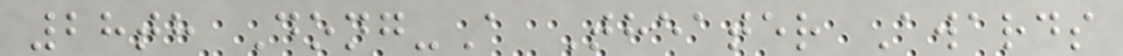28th Dong-A Theater Awards
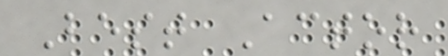Best Actor
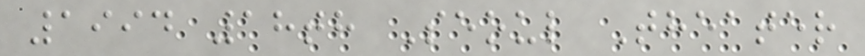1994 18th Seoul Theater
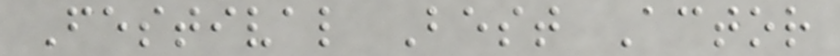Festival Best Actor
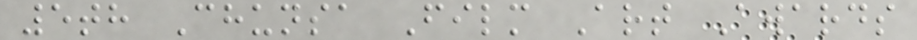5th Chunsa Film Art Awards
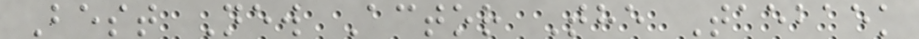Best New Actor The Taebaek
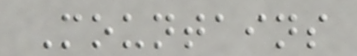Mountains
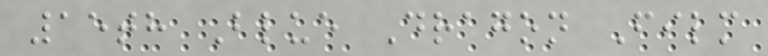15th Blue Dragon Film
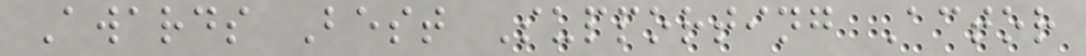Awards Best Supporting Actor
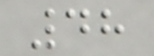48
